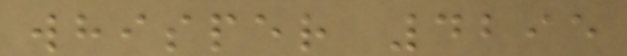whisper 4295
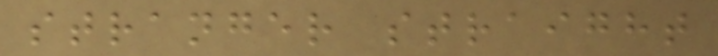stranger straight
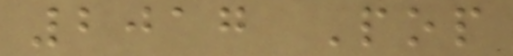2017 Pop
